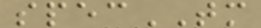specTM
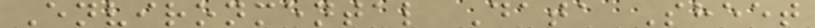Environmental Data Sheet
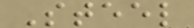Steel
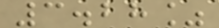3.28%
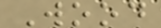Wood
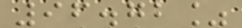96.72%
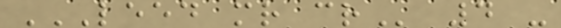LEED MR CR 4 -
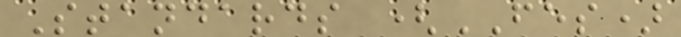Standards (FES)
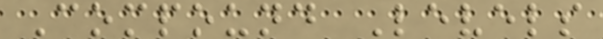Compound Levels
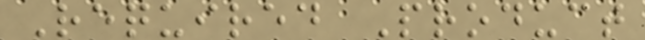Required Product
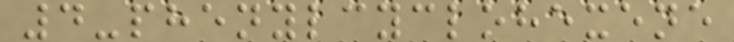4-phenylcyclohexene
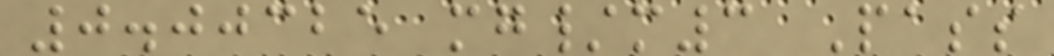0.00325 mg/m3 Pass
